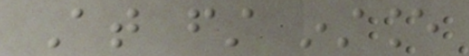At first instance
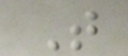That
